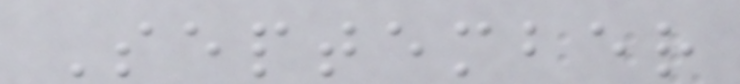September
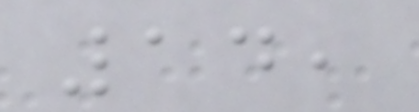14,
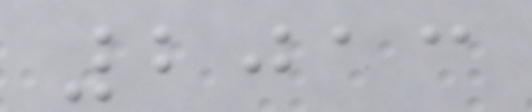2013
